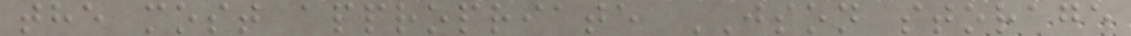the most appropriate JSON storage
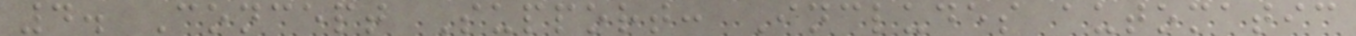4. Concept Support: Includes automatic
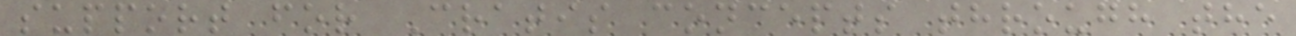support for Cratis concepts through the
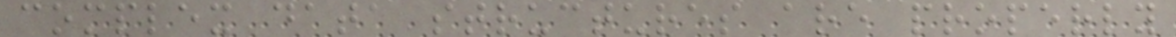complex data structures are properly
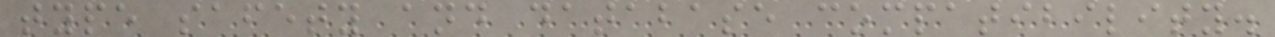type safety and database compatibility.
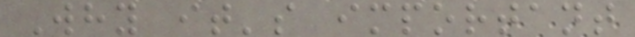Why it's important
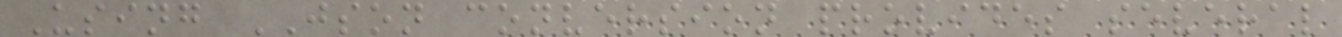Using JSON conversion provides several
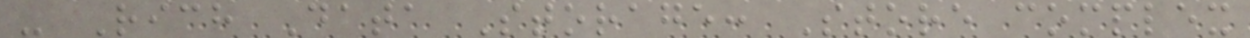- Rich Data Storage: Store complex
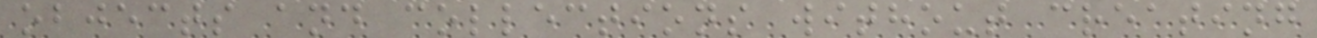objects and collections without creating
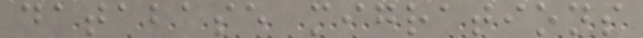database migrations
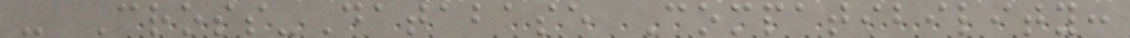- Cross-Database Compatibility:
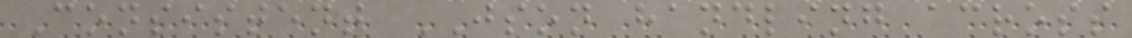Consistent JSON handling across
